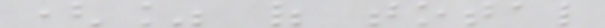(% of total
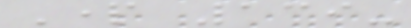Part 139-
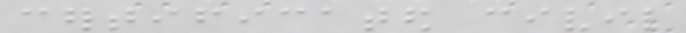certificated civil
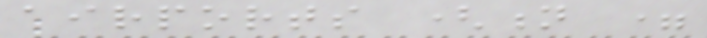airports (n =
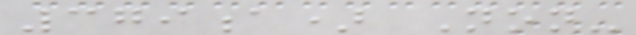379a) Non-
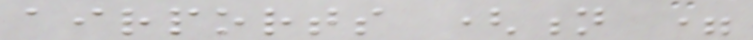airports (n =
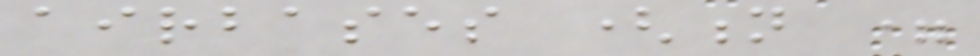airbases (n =
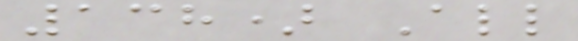138) All
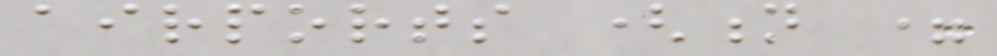airports (n =
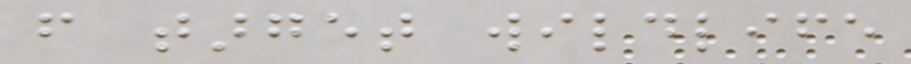from target wildlife
